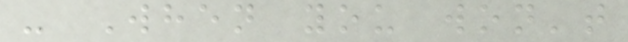- When you won't
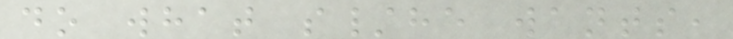do what s/he wants,
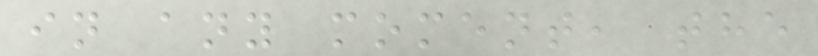in any moment, the
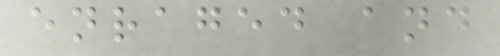enraged and
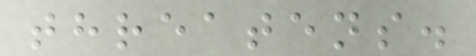threatens.
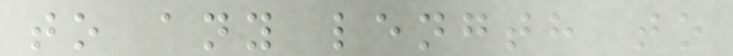to any length to
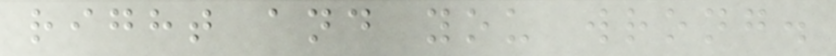right and you wrong.
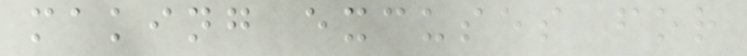making excuses for
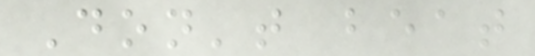Don't beat
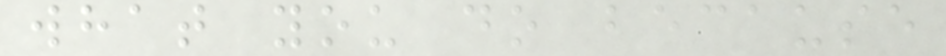what you do because
